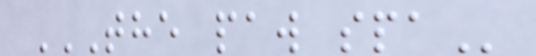THE PAW SPA
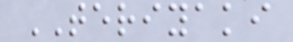TERIYAKI
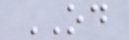OD
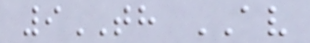9TH AV
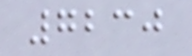7230
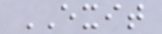EXIT
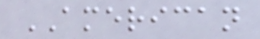AMERICAN
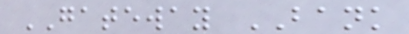GATEWAY BANK
